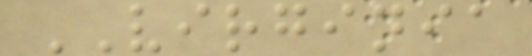VIRGINIA
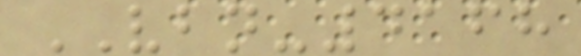VBN-4168
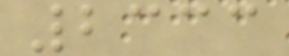2333
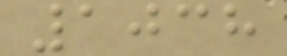1038
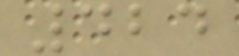424
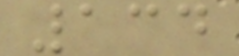134
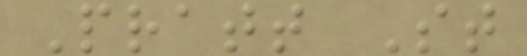Pratt St
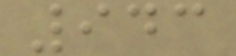943
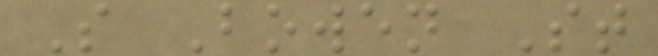S Bowen St
